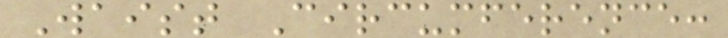Waist Circumference:
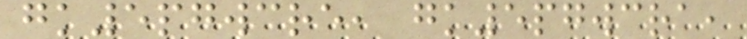gk5pgwcre, gk5pgwcra,
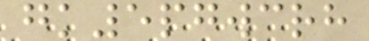gk5pgwcrh
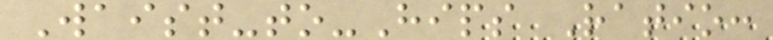Waist-to-Hips Ratio:
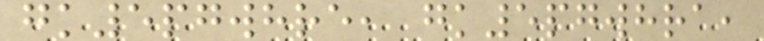gk5pgwhre, gk5pgwhra,
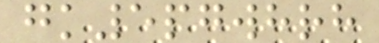gk5pgwhrh
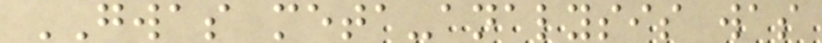GWAS meta-analysis was
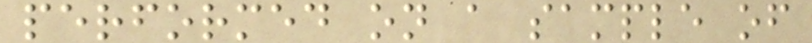performed on a sample of
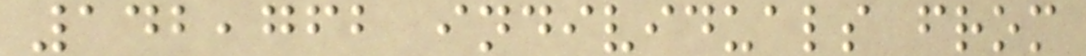142,762 individuals from
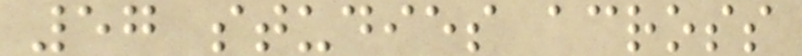57 studies across
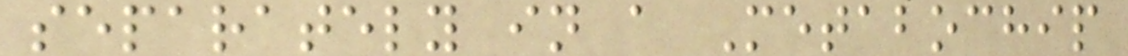separately in a Metabochip
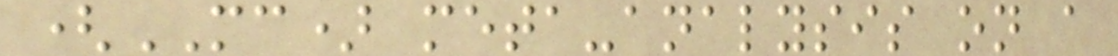(MC) meta-analysis on a
